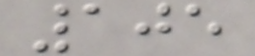105
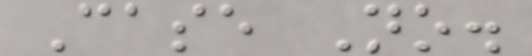Case No.
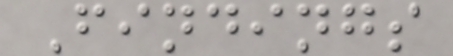Findings
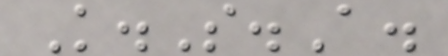K.S.A.
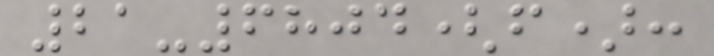21-6804(f):
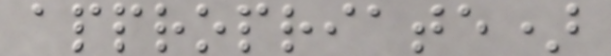appropriate)
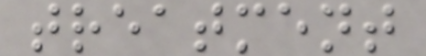treatment
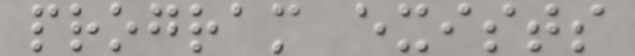program exists
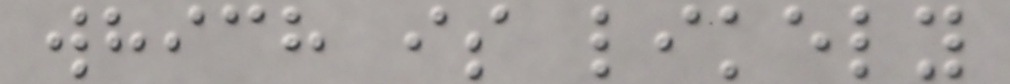which is likely
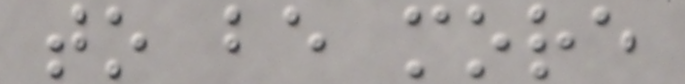to be more
